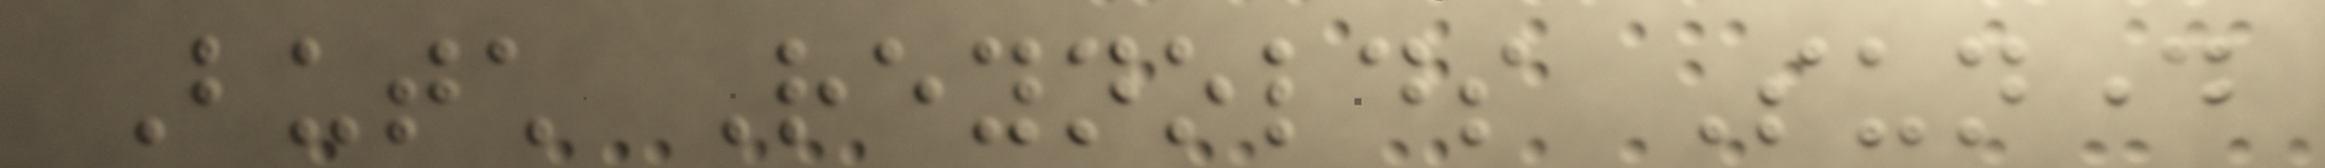Butch Reynolds Sunday
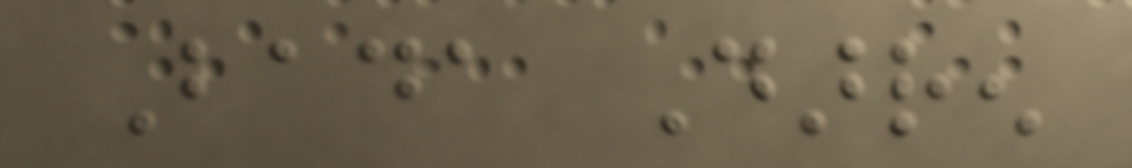Bada Darren
